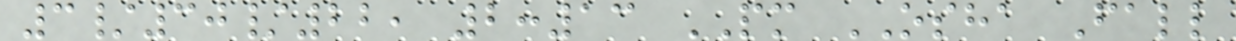3/30/22, 2:13 PM OSHA Fall
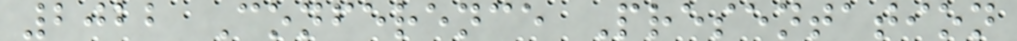2022 Conference Presentation
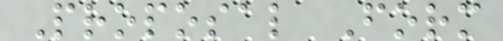Proposal Form
